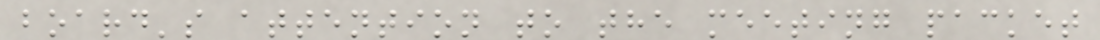board's attention to the meeting packet
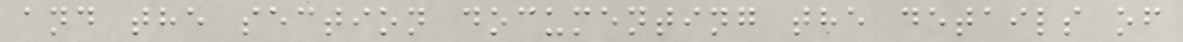and the section documenting the details of
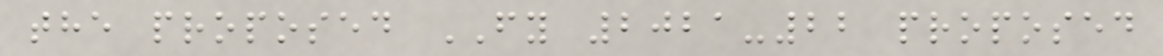the proposed FY 2021-22 proposed
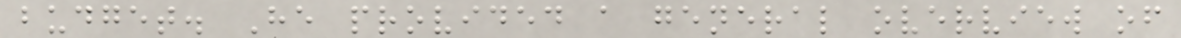budget. He provided a general overview of
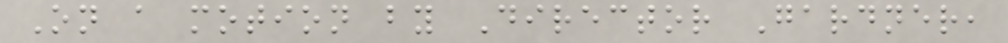On a motion by Director Gardner,
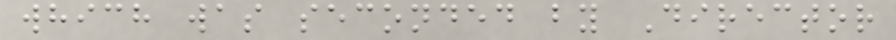which was seconded by Director
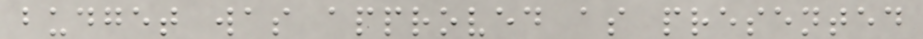budget was approved as presented
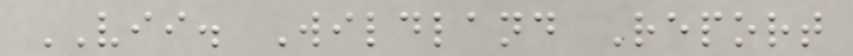VII. Wildland Report
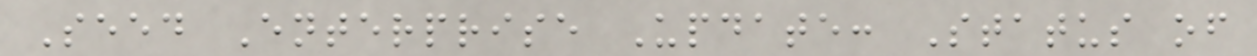Seed Enterprise Update: Status of
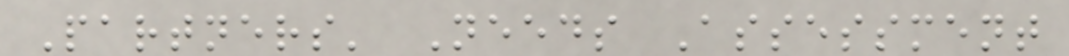Partners' Needs Assessment
